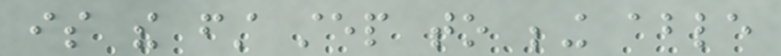is the first step to being able
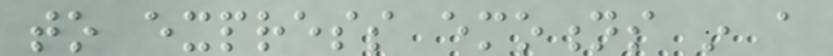to express emotions in a
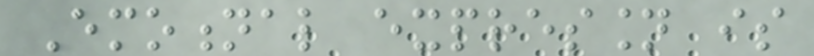Emotional expression is
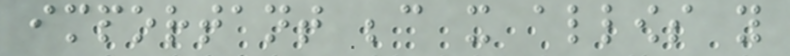important because it allows you
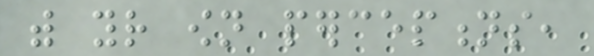with your own perceptions,
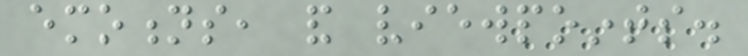emotions, and viewpoints.
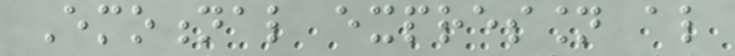Emotional expression also
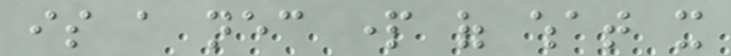is a necessary part of what it
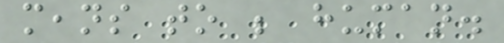means to be human.
